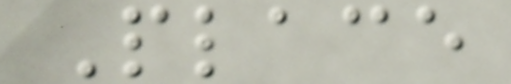Place
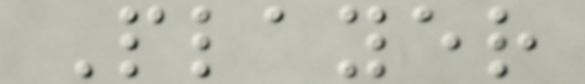Player
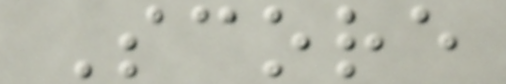Score
